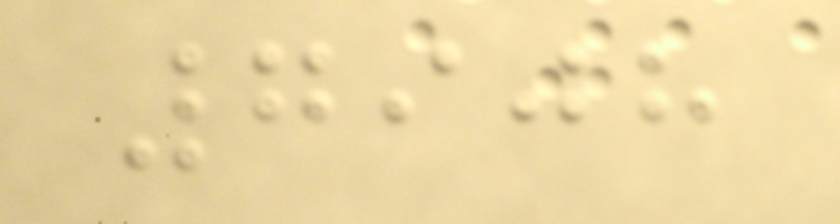7908
